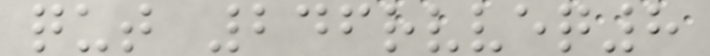qut 246rvveq8
